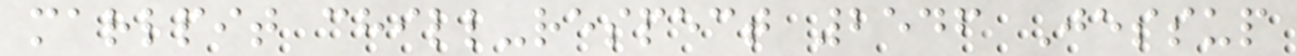marlpit chill-respect 2546 Jessup
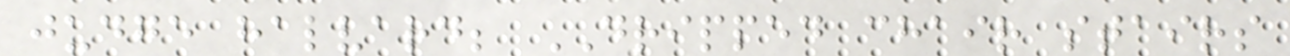judge halvard; DRIPPED chair stairs
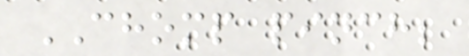CHOMP pinch;
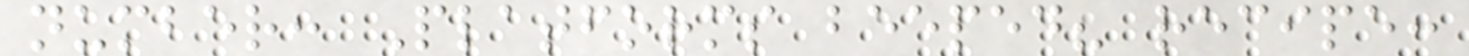number: Platforms beeped? recipe:
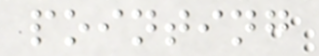pointing
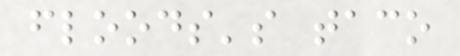floods's taco
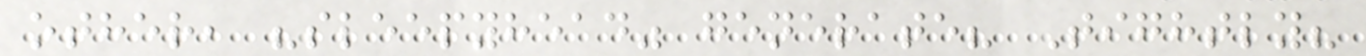other, "sleepyhead" generate? Tightly?
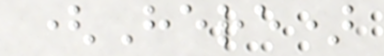(Here)
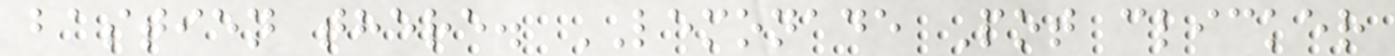bastien there. LEMONADE Pot clicker
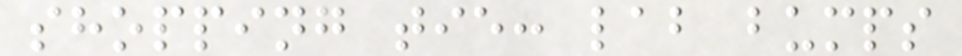shopping tie: lab bumps
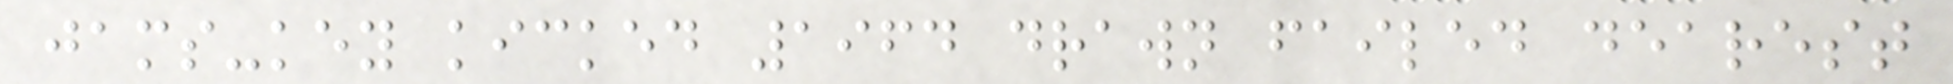jams-key kicked 1964 drawn failed dearest
